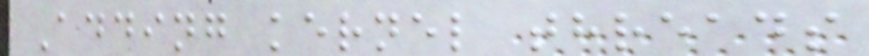Adding kernel threads
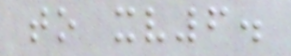to xv6.
